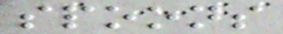spoons
